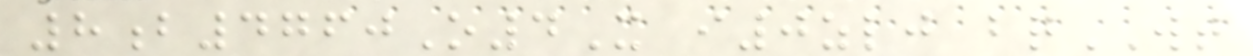8b4760O4X i0zlj bqWT
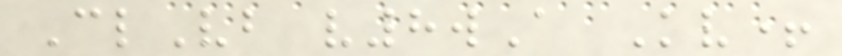ClVb v8wA Kv+
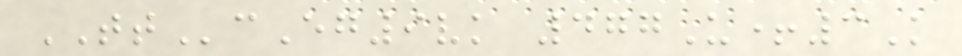TTcEg9vk 477U+3K
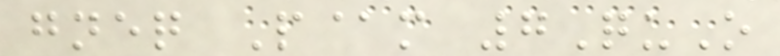gneq P@m 7QuO
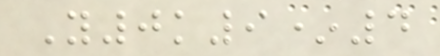Y0k9*4
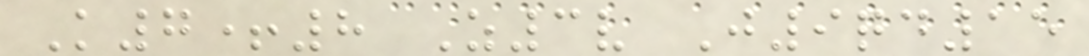K7+8 Z3v J9qd15
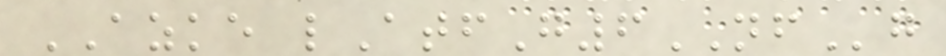AZKE lAtfG6NFg
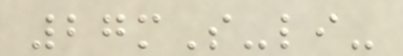27mS-li-
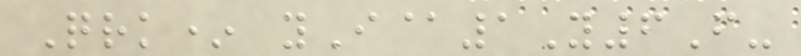Qrk* yI@1Y6F-
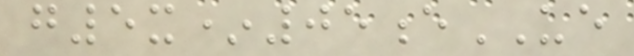g5x*05eUE
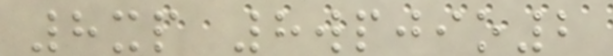8xp 8wpjio2
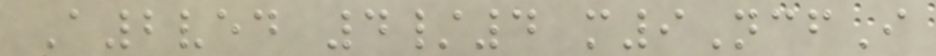A2ved 4/4 m9NcfI
